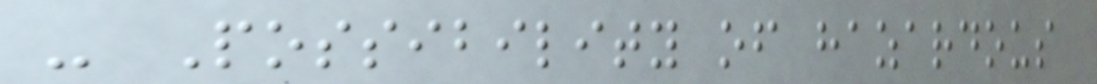- Possibility of hazardous
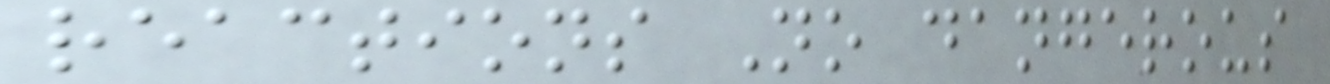reactions No dangerous
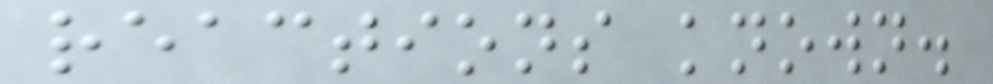reactions known.
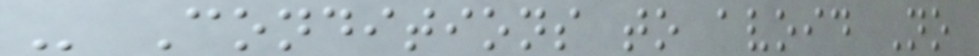- Conditions to avoid No
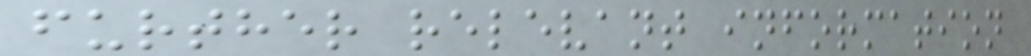further relevant information
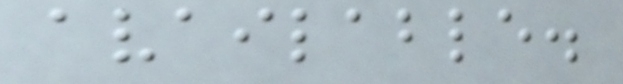available.
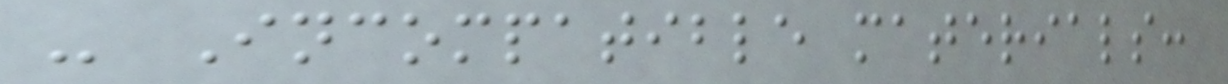- Incompatible materials:
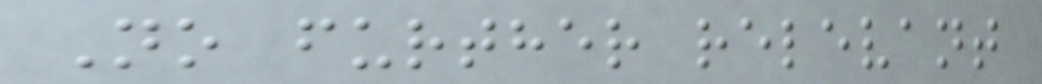No further relevant
